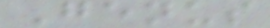Genus
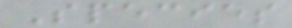Species
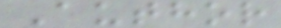Author
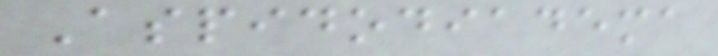Aspidodiadema
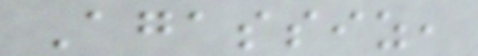Agassiz,
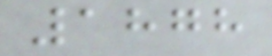1878
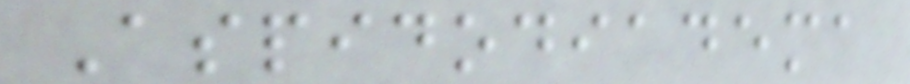Aspidodiadema
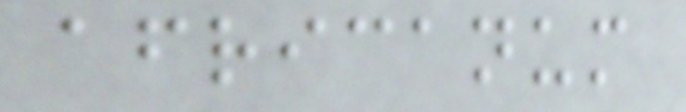africanum
